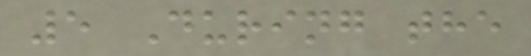5 During the
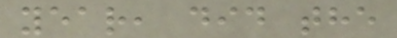year, did the
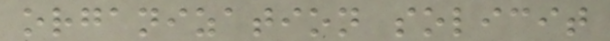organization solicit
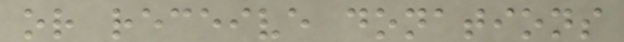or receive donations
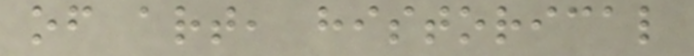of art, historical
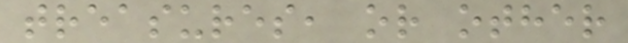treasures, or other
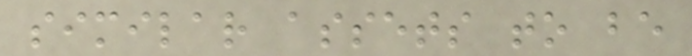similar assets to be
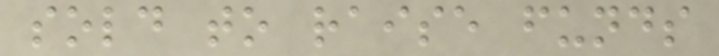sold to raise funds
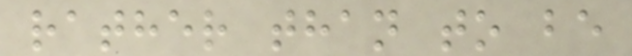rather than to be
